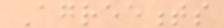Agreements
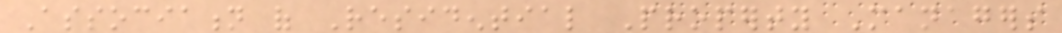Association of Residential Property Managers
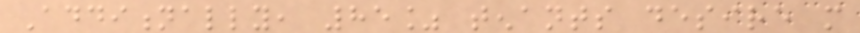Additionally, 85% tenants desire more
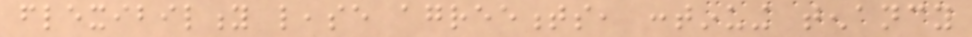flexibility lease agreements, continuing tenancy
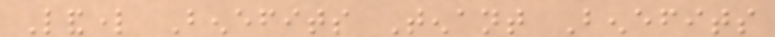Landlord Benefits Tenant Benefits
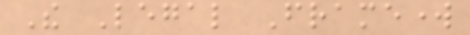The Legal Framework
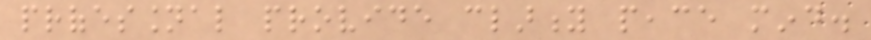professional provide clarity peace mind.
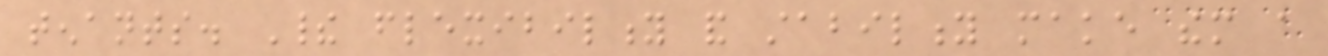tenants. Their flexibility and stability make them a
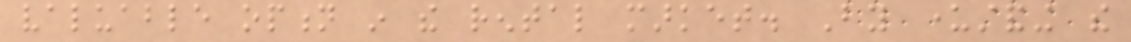valuable option in the rental market. By understanding the
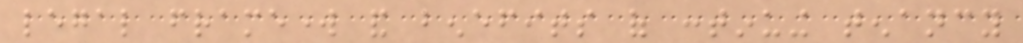legal framework and benefits of continuing tenancy
